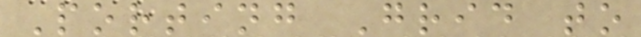Porting Grid to
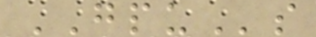GPUs
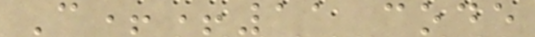C++11 code
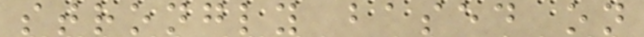strongly based on
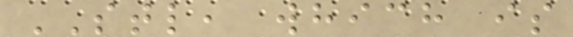STL, which is
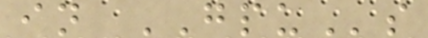in GPUs
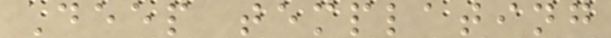Deep templating
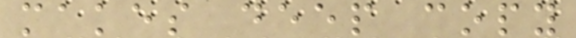makes deep copy
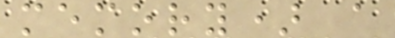memory) a
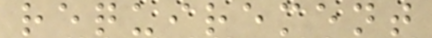requirement
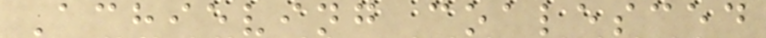Achieving coalesced
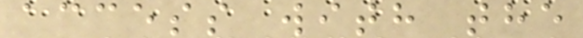access with the
